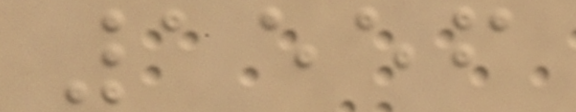1556
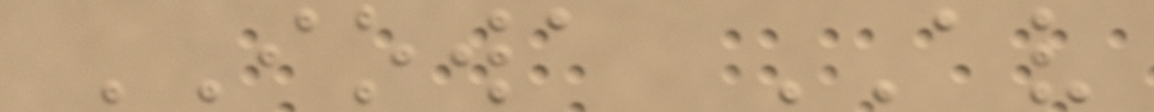IOWA AV
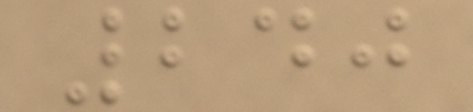240
